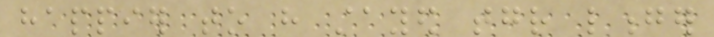happier to have stayed together longer
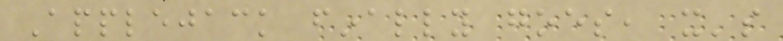Applejack finally goes, it's
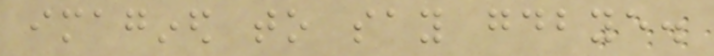imagined to say goodbye.
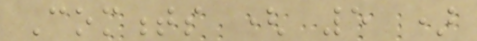Comments ( 5 )
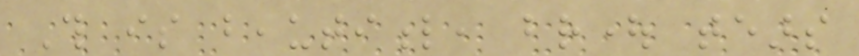This is beautiful, brought tears
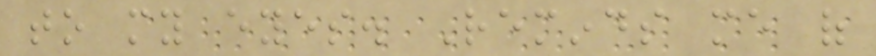to my eyes. Reminds me of
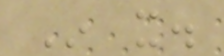In it.
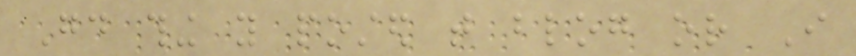Good thing you posted that blog or I
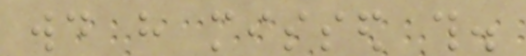would have missed this.
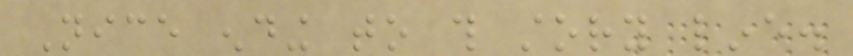Nice ending to this story line.
